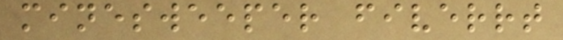minesweeper fiverrt
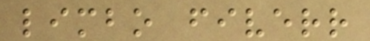limbo fiverr
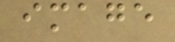image
